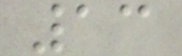13
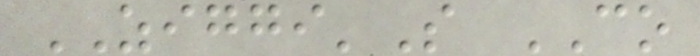ZIGGI'S CO
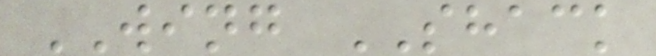WING SHACK
